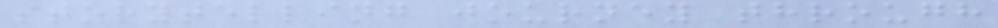storytelling journey through
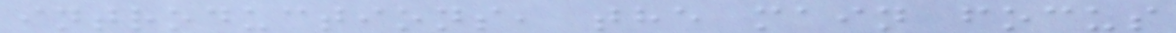introductions, the main focus
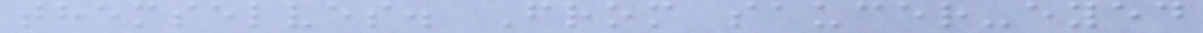themselves. From saucer-eyed
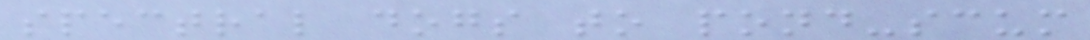spectral dogs to pond-scum
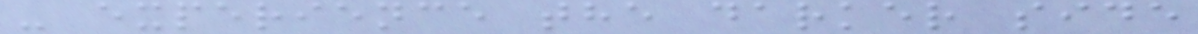- experience the darker side
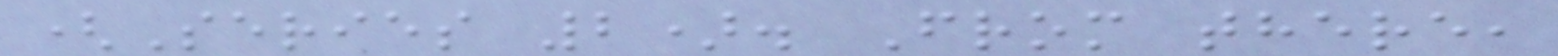(Series 2). From there,
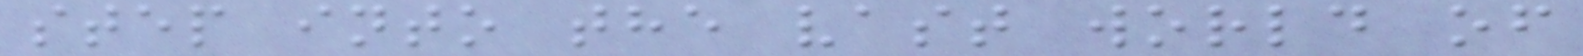step into the vast world of
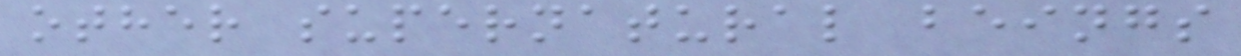other supernatural beings
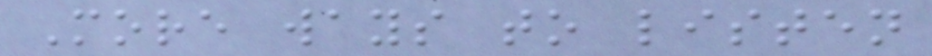More ways to listen
